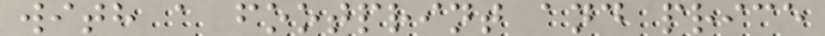with a footprint and price
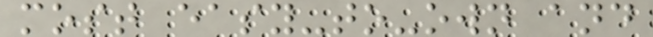most easy-to-own and
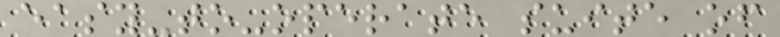easy-to-operate suite of
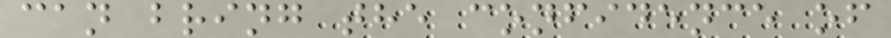can bring the confidence of
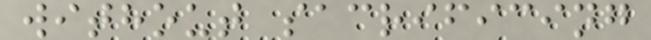without sacrificing
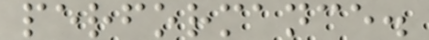performance.
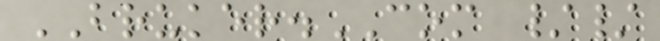BRUKER.COM //
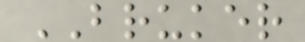BRUKER
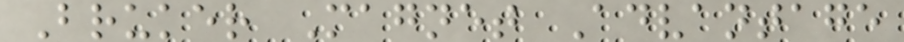Bruker Magnet Advantage
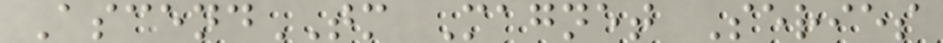AscendTM Magnet Series
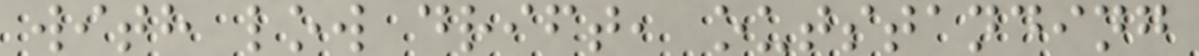with low drift, outstanding
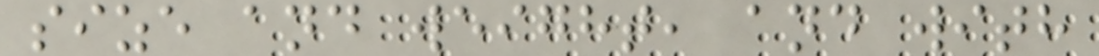size and weight, and with
